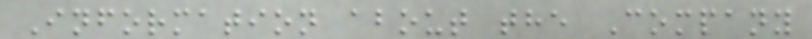Information about the Company
